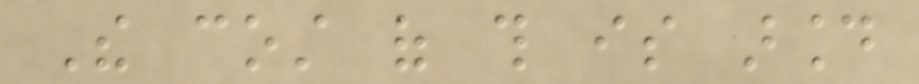The cost of this is around
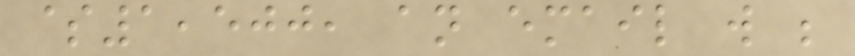$1,500, an email will be
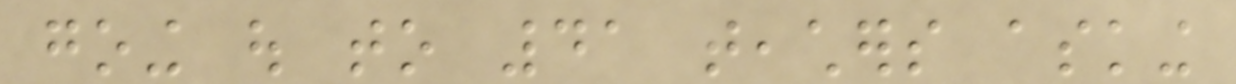going out to 41 teachers asking
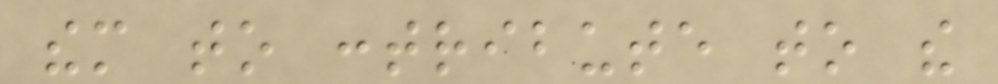them to contribute to the
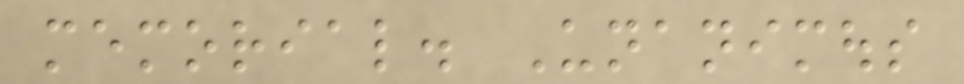memorial. Unanimous
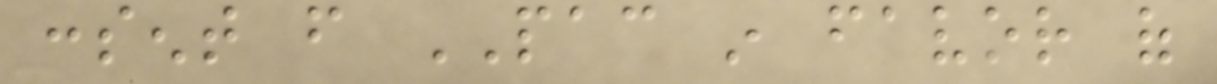consent from PAC in favor of
